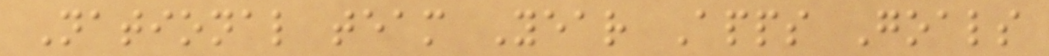National team Year Apps Goals
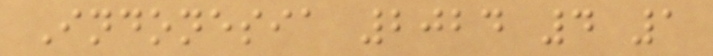Indonesia 2024 4 1
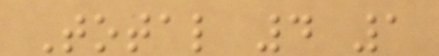Total 4 1
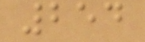254
